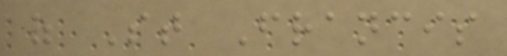of St Francis
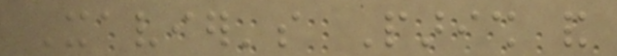Xavier's Parish and
